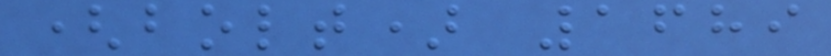(bolt) 1689
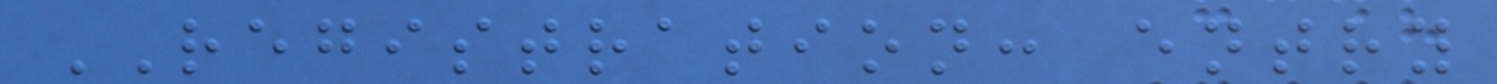REGISTRATION: entry
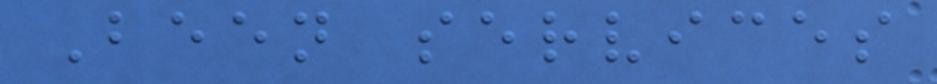Been services
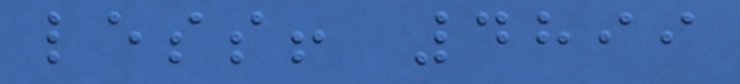less! 4899
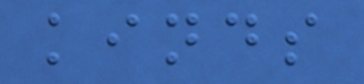kinds
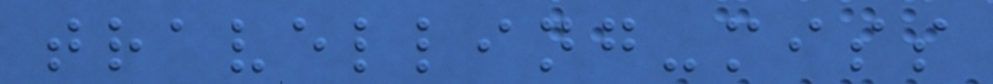travelling-miss
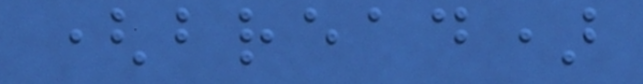(bread)
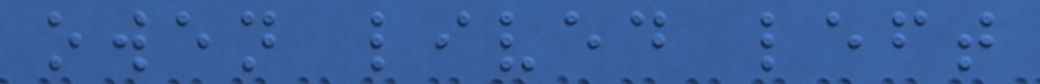owen lived left
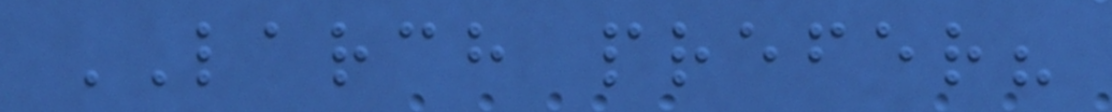LARCH prefer?
